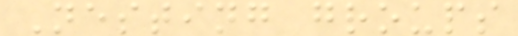Nesting groups
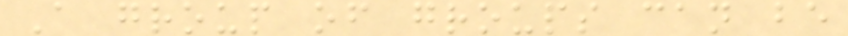A group of groups can be
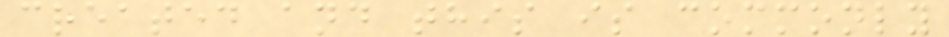created and this is commonly
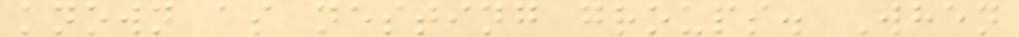known as nesting groups. When
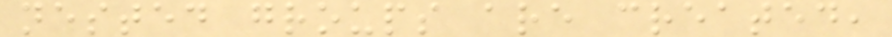nested groups are created,
